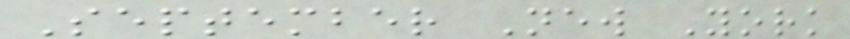September New York
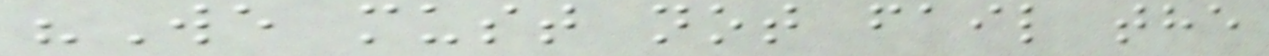"We must not fail the
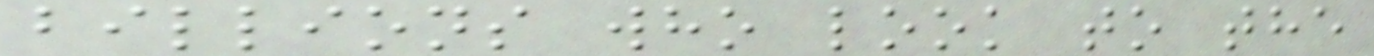billions who look to the
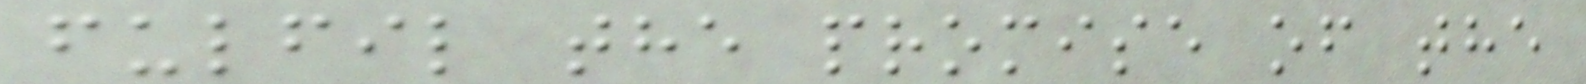fulfil the promise of the
